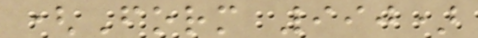(Form 990)
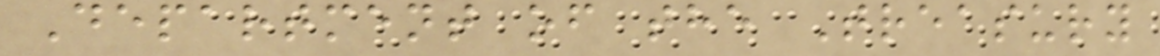Department of the Treasury
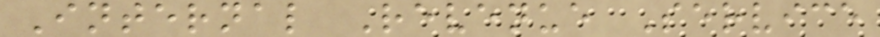Internal Revenue Service
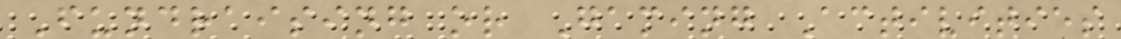Fundraising or Gaming Activities
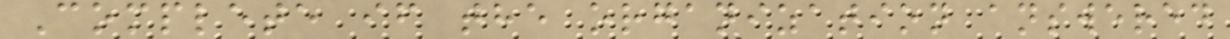Complete if the organization answered
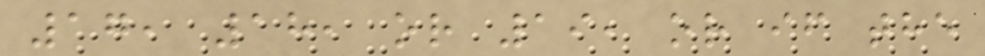17, 18, or 19, or if the
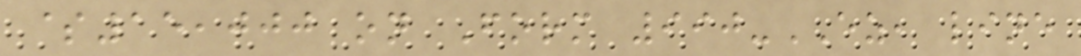$15,000 on Form 990-EZ, line
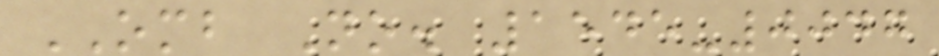OMB No. 1545-0047
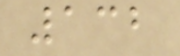132
